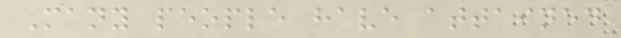Many people have attained
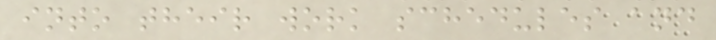into their work schedules and
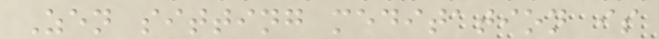Zen sitting meditation is
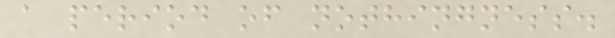a period of nothingness.
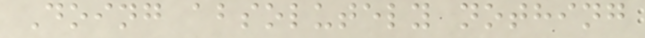Doing absolutely nothing
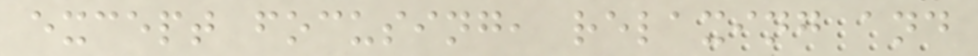except focusing, relaxing and
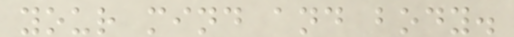your mind and body.
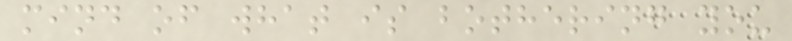mind of what is bothering you
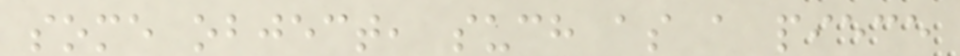some object, such as a piece
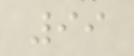99
